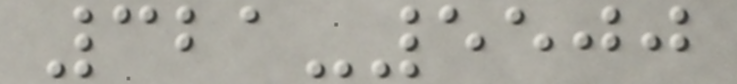321-5500
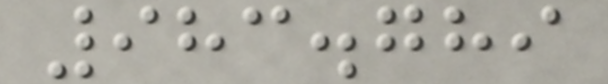983.789
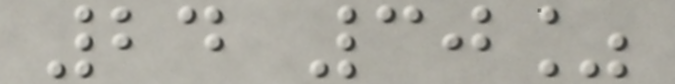24 30%
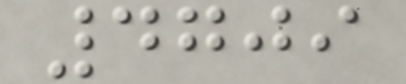4709
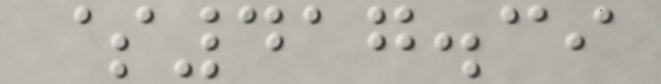$417.39
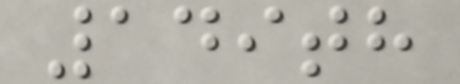149th
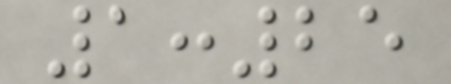1:25
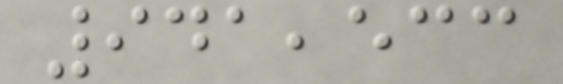941,533
